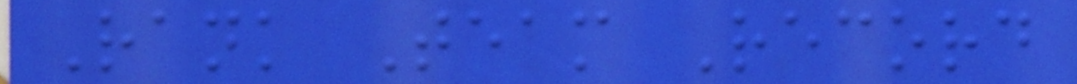Rank Team Record
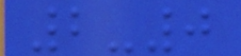2-0
